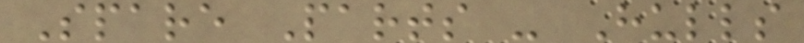Spare Parts - Hulls
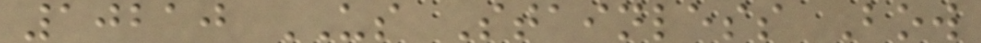10210 US Stainless Bow
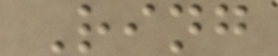Ring
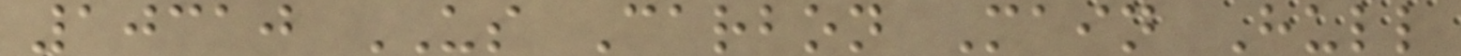10310 US Carbon Main Hull
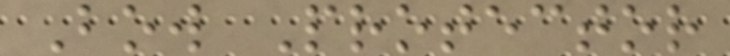Bow Protector
